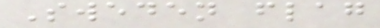Sweden flag
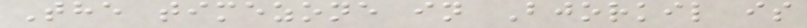The timezone in Bjorkil is
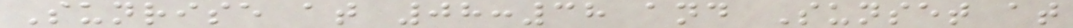Sunrise at 08:38 and Sunset at
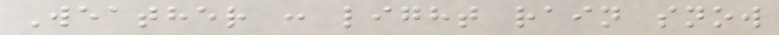Weather : light rain snow
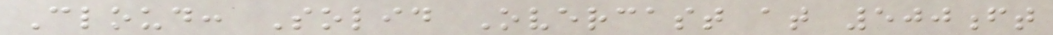Cloud: Solid Overcast at 500ft
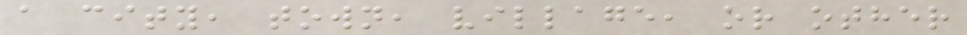a city, town, village, or other
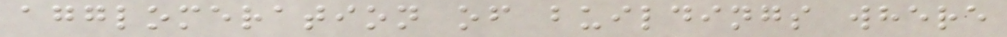agglomeration of buildings where
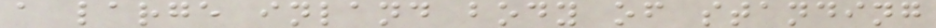a large inland body of standing
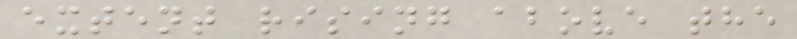extent rising above the
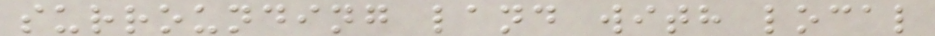surrounding land with local
